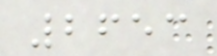2653
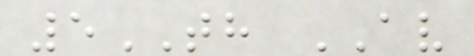5TH AV
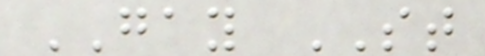GAY ST
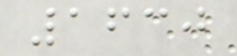1630
